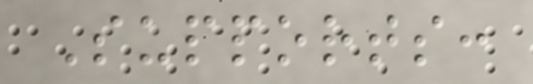Supports:
